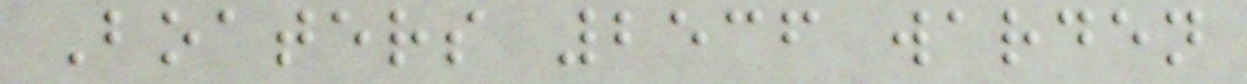Boaters 2536 warden
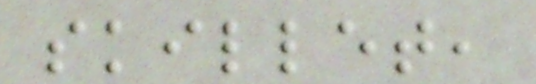skillet,
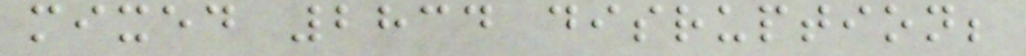mixed 2834 disruption;
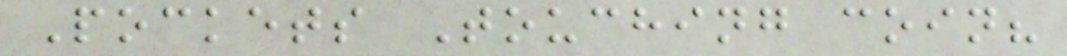Pockets Touching coin?
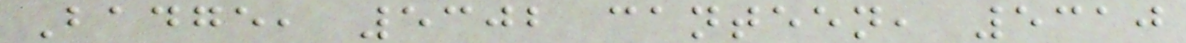Badge, 5302 canteen, 5310
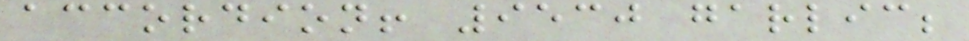accordion! 9530 garlic;
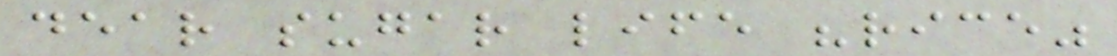dear sugar life "rice"
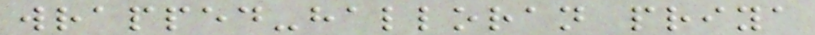wrapped-halloran priya
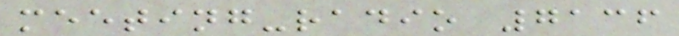meeting-radio 7136
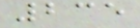235
